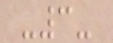-3-
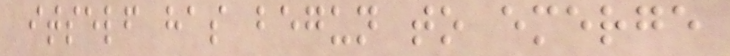itself has begun to emerge
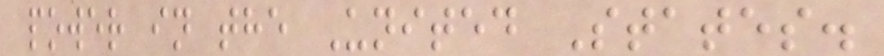power in the United States.
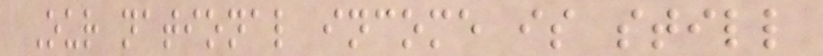Our national income is still
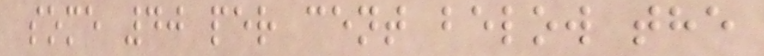some 40 per cent below the
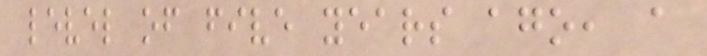level of five years ago, a
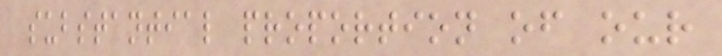substantial proportion of our
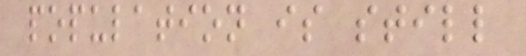population is still
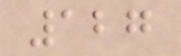127
